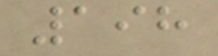198
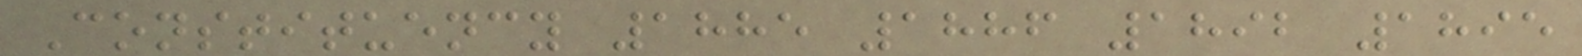Constituency 1885 1886 1892 1895
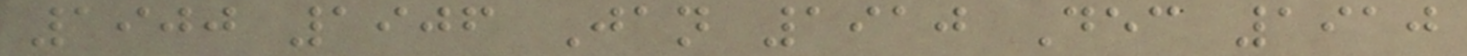1900 1906 Jan 1910 Dec 1910
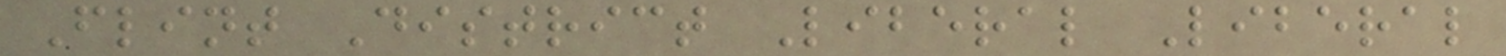Flint District Liberal Liberal
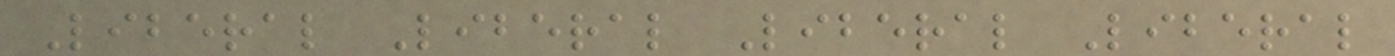Liberal Liberal Liberal Liberal
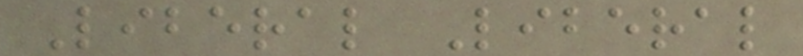Liberal Liberal
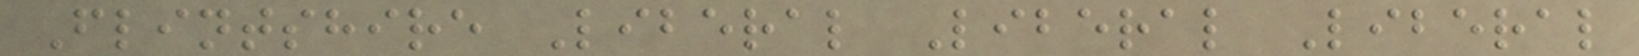Flintshire Liberal Liberal Liberal
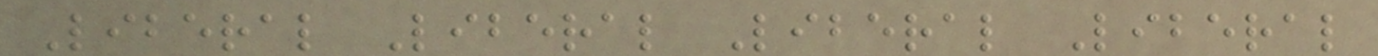Liberal Liberal Liberal Liberal
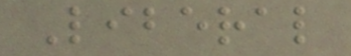Liberal
